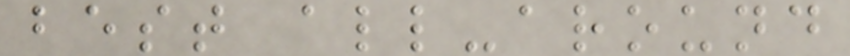best all-around
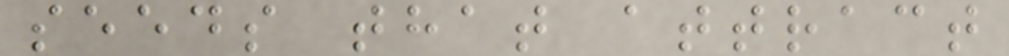seeds that attract
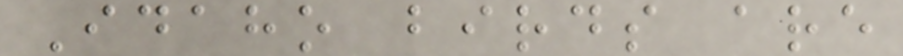Idaho birds are
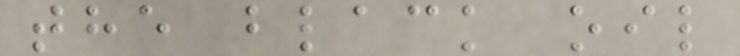the black oil
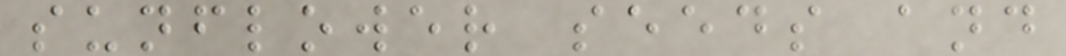sunflower seeds and
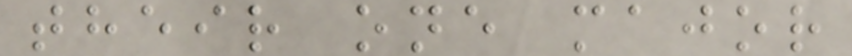their one major
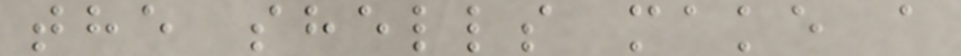the shells make a
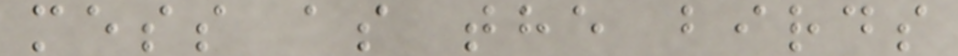mess as the birds
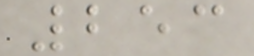253
